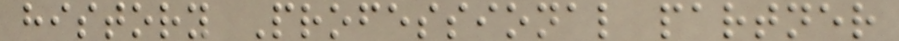history Professional partner
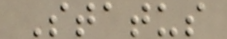Status
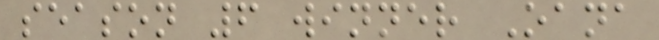season 6 winner Oana
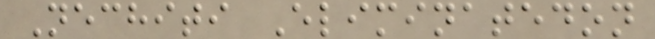Nechiti Eliminatedon
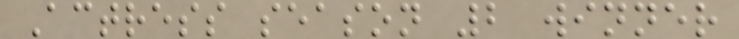Actress season 2 winner
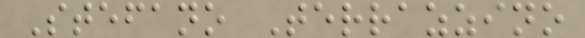Stefano Terrazzino
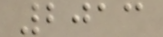2013
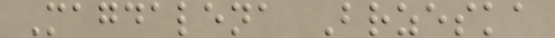Magdalena Brzeska
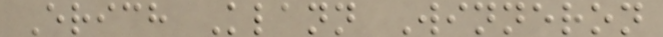Erich Klann Winneron
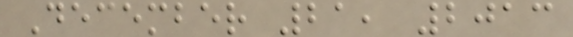December 21, 2013
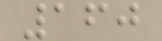160
